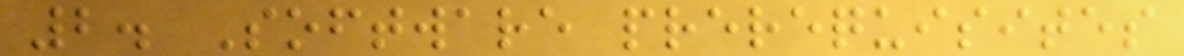2. Software prerequisites
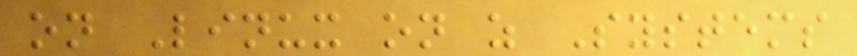on Linux on z Systems
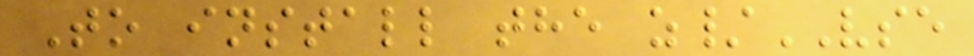To install the z/VSE
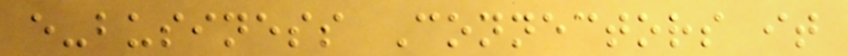e-business Connectors it
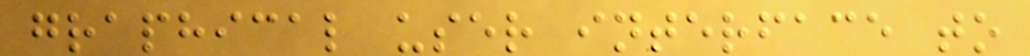graphical user interface to
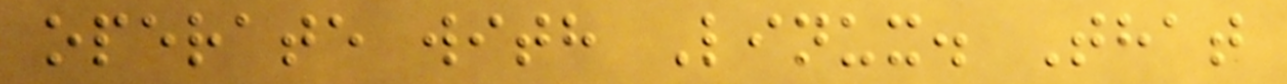operate with Linux. That
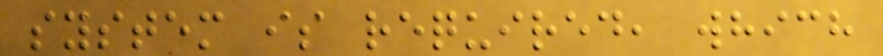system is required, which
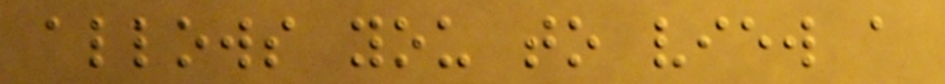allows you to view a
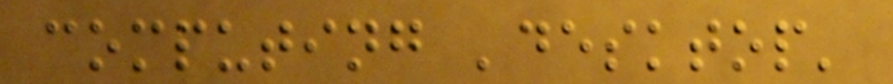computing 'desktop'
